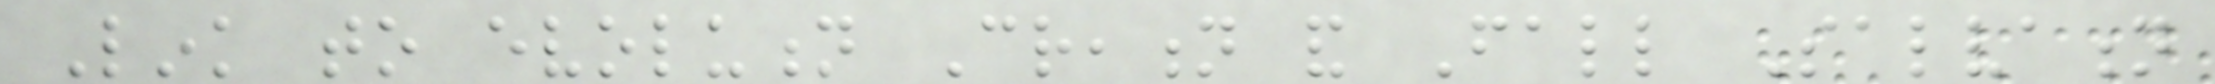Link to evolution Creation and Fall Salvation
